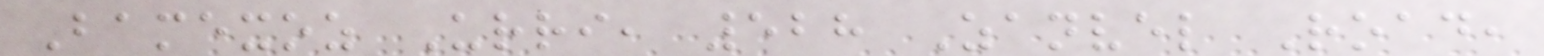Bamexoz Urri, 528 Zanvel Road,
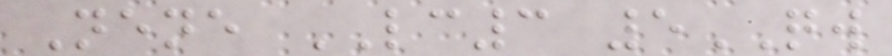Nene LC3 5QW
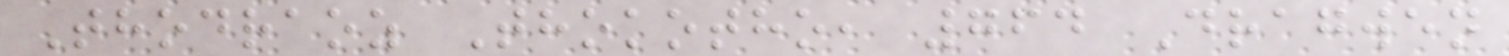Thodraoz Thokotho, 764 Dragwen
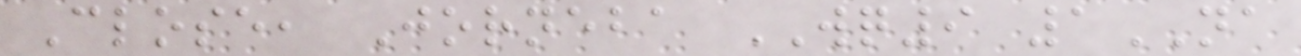Close, Jorneba WQ9 1NA
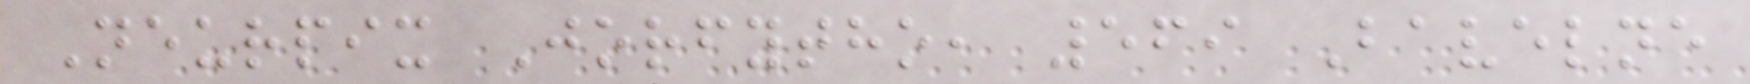Neurpix Jorfytho, 569 Bavelne
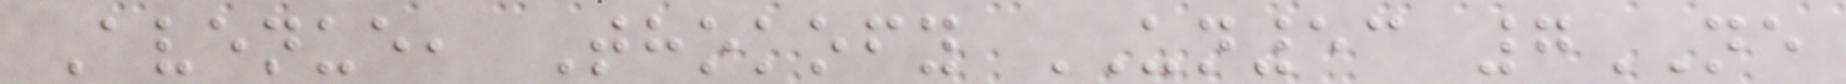Avenue, Thokofy UN53 7NE
